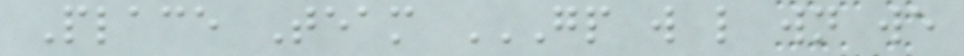Place Team GP W L WN WE
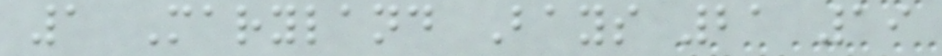1 Maryland Bays 21 19
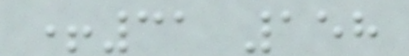+31 158
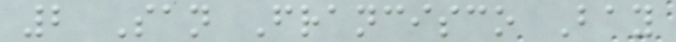2 San Francisco Bay
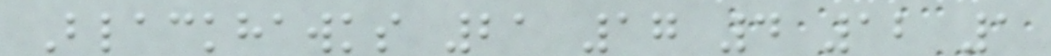Blackhawks 21 17 4 12 1
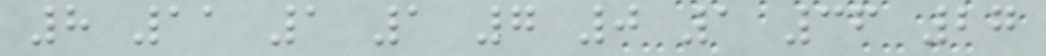8 11 1 1 7 0 1 36 27
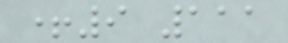+9 111
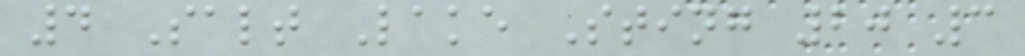4 Salt Lake Sting 20 3
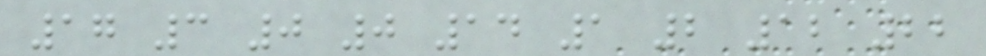17 3 0 0 14 1 2 12 22
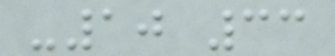-10 33
